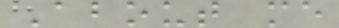About me
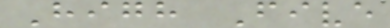High Five
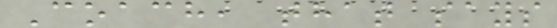Coach, that says
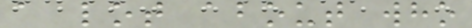a lot about who
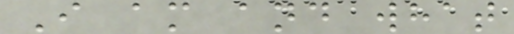I am and what
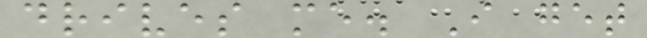drives me. I get
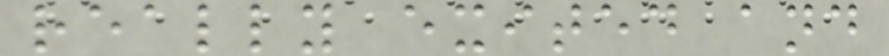really exited and
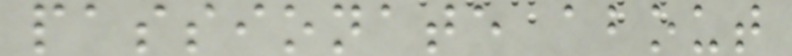passionate about
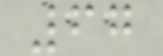67
